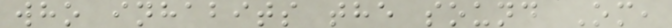who inhabits the sound Om,
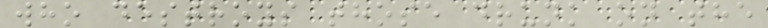who destroys those drunk on the
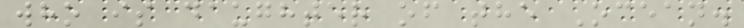who is daughter of the Ocean.
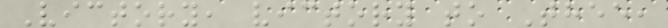Victory, victory to Thee,
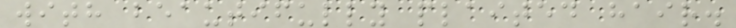with beautifully plaited hair.
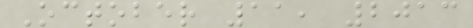October 11, 2013
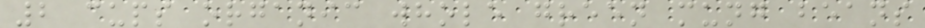2 cups organic whole green mung beans
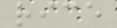rice
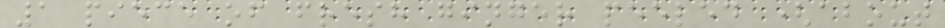1 piece of fresh ginger peeled (about
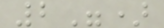2")
